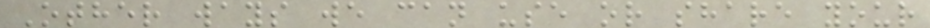Other ways we can use or share your
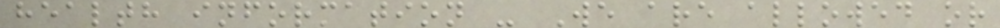health information - We are allowed or
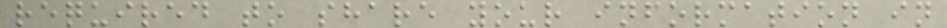required to share your information in
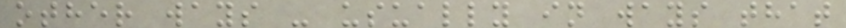other ways - usually in ways that
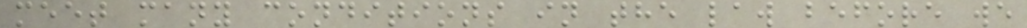meet many conditions in the law before we
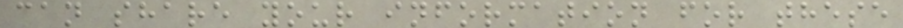can share your information for these
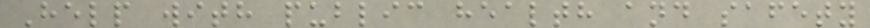Help with public health and safety
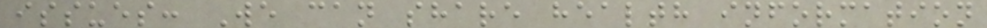issues: We can share health information
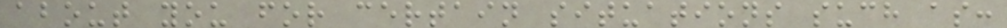about you for certain situations such as:
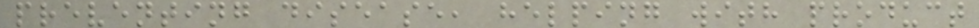preventing disease, helping with product
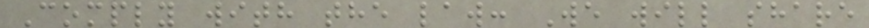Comply with the law: We will share
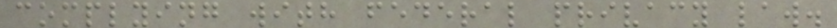complying with federal privacy law.
